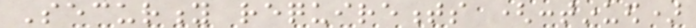Security requirements (continued)
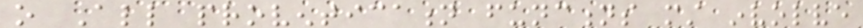o All proventication functions must involve
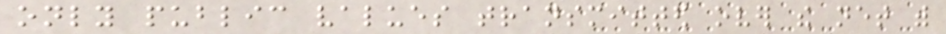only public values transmitted over the net with
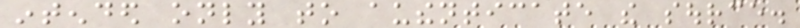intended only to authenticate the source.
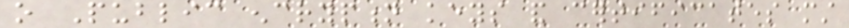o Public encryption keys and certificates must
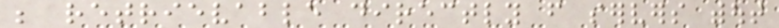be retrievable directly from servers without
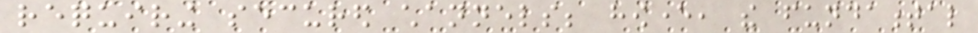requiring secured channels; however, the fundamental
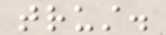trust.
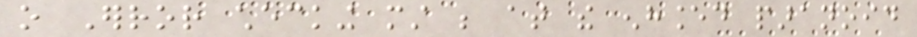o Error checking must be at the enhanced paranoid
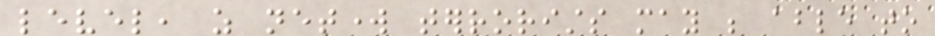level, as network terrorists may be able to
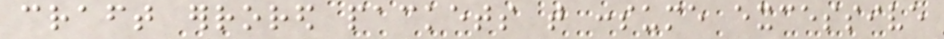craft errored packets that consume excessive
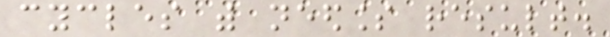cycles with needless result.
